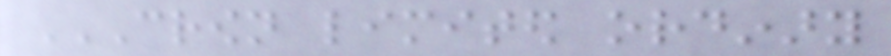CROWN LIMITED ORDINARY
